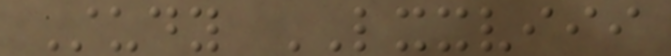Study LXXVIII
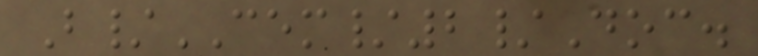B/CEM/2/Doc.
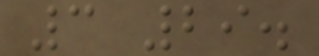3 29.
